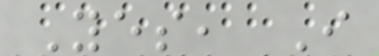Yes, I
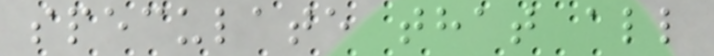speculate that all
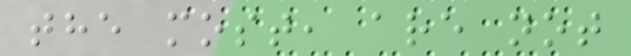the most, are not
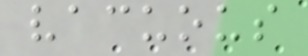vacuous
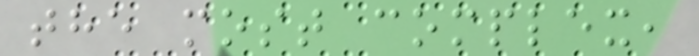the most complex,
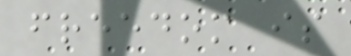freedom is
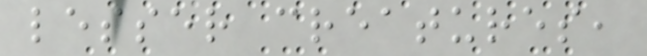lesser creatures,
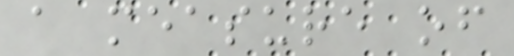a measure of
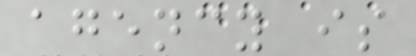agency is
